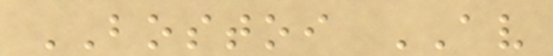BOSTOI AV
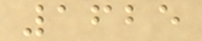1625
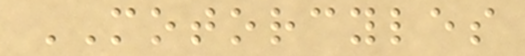MOTORCYLES
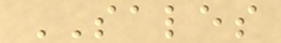SALES
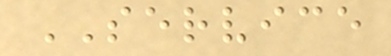SERVICE
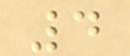4
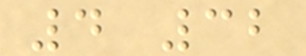4 32
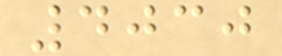4030
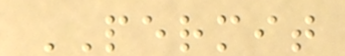PERMIT
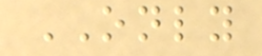ONLY
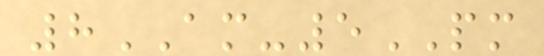8AM-5PM
